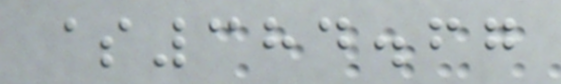$384.67
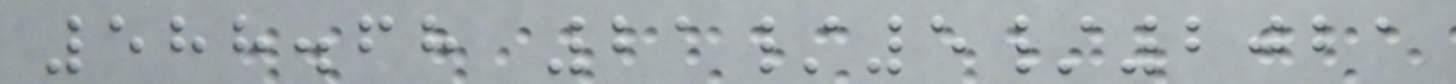588.68 21/5/2021
